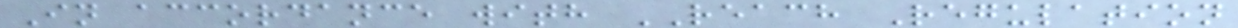In accordance with REACH Regulation
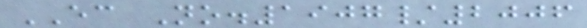EC No.1907/2006
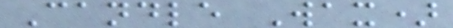Candle Wax)
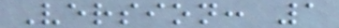Version: 1
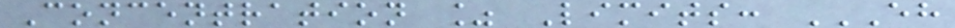Concentration % Limits: EH
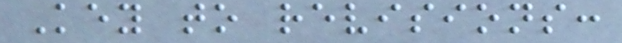Key to revisions:
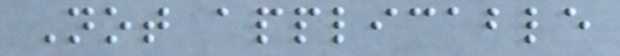Not applicable
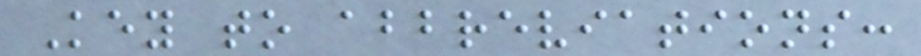Key to abbreviations:
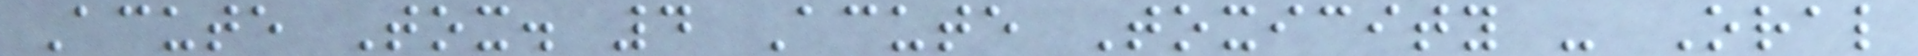Acute Tox. 4 Acute Toxicity - Oral
